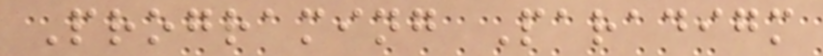Programing Paradigm
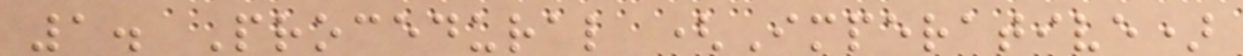1. Procedural (Imperative)
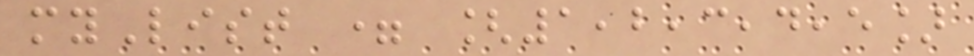myList = [1,2,3,4,5]
